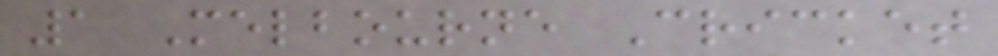1 Melbourne Cricket
